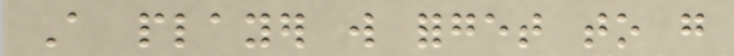A player will forget to go
